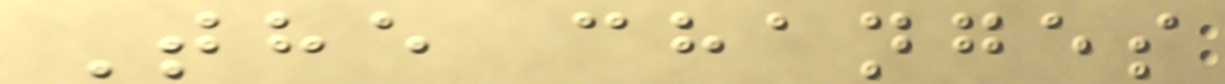The changes
